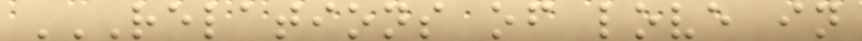RELATIONS OF LOVE IN
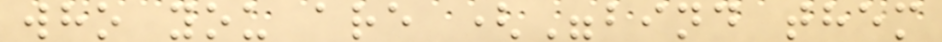who you are ("bind them
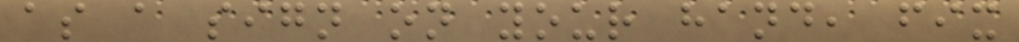as a sign on your hand, fix
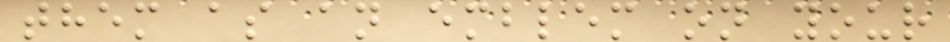them as an emblem on your
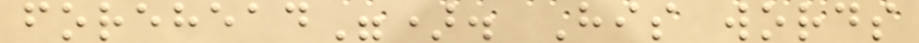forehead"). His words
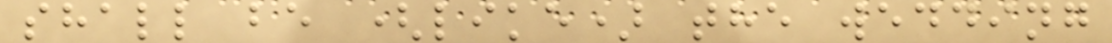shall be (like) the wedding
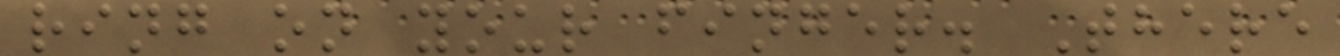ring on your finger. There
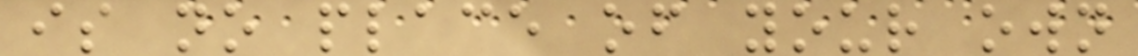is no place of your own
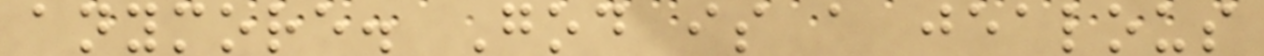anymore. God is a jealous
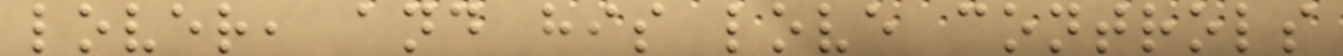lover, and his love controls
